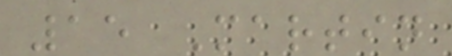15 Martin
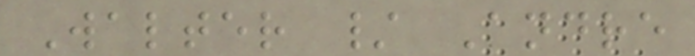Walter / Andre
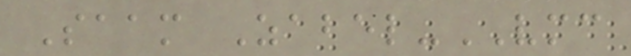Saam Zabel-VMC
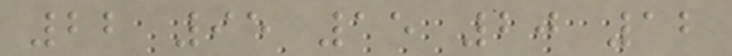22 95 15 20 12
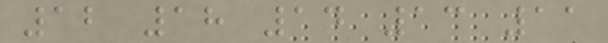12 18 14 13 11
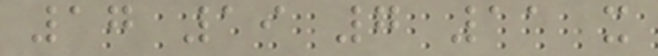17 19 7 11 x
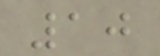10
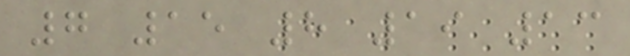7 15 8 19 13
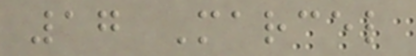17 Marcel
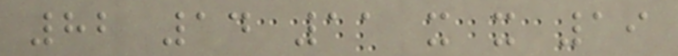82 14 11 x x 19
